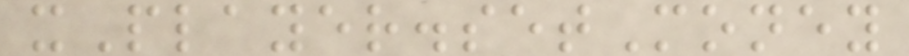xPlayer.setMoney
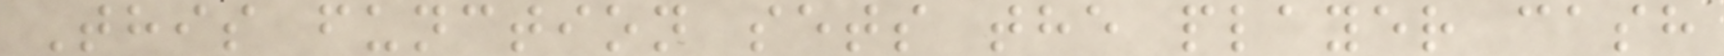This function sets the player cash
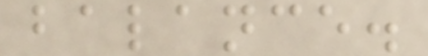balance.
